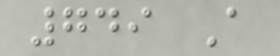749 A
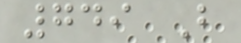749 B
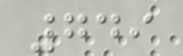749
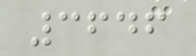3646
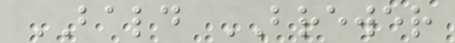BALD BREWER
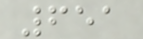651
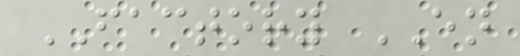FACTORY EN
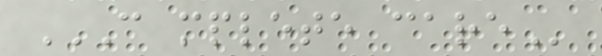C MPLETE CARE
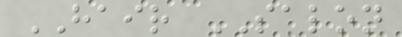HAIR SALON
